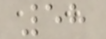58
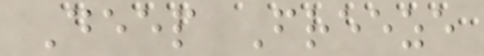Deep Freeze
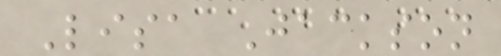Lisa Jackson
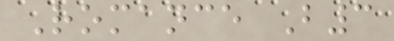Romance B3
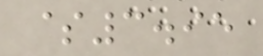$3.95
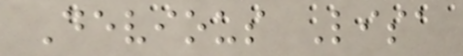Devious Lisa
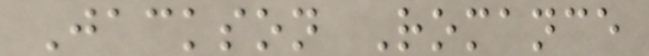Jackson Romance
